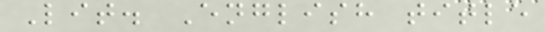Lit. English title
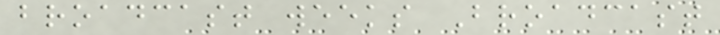broadcast weeks Broadcast
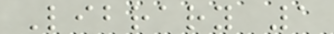Library 1
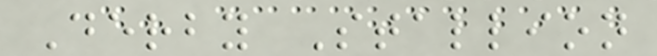Derby Stallion
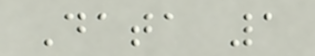Data 1
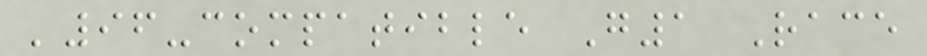'96-compatible G1 Race
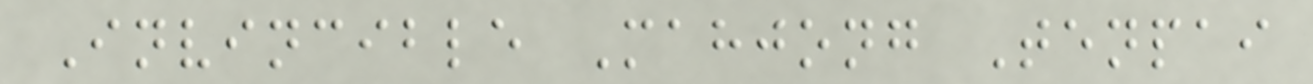Invincible Mahjong Tenpai
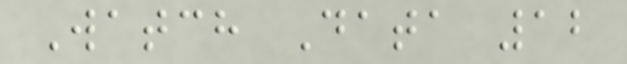Watch Data 12
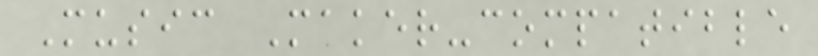Music Maker-compatible
